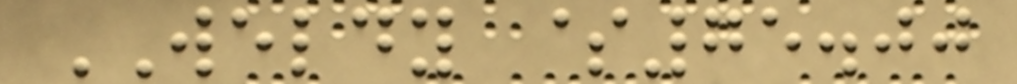WELDY $75.00
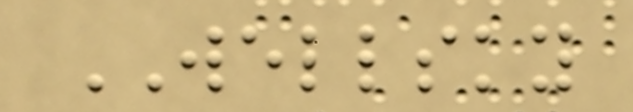WELLSKY
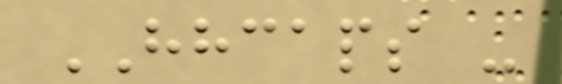HHCAPS -
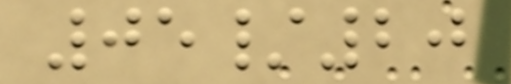05/20
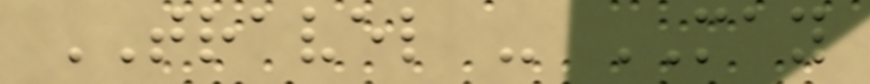TRAVEL - MAY
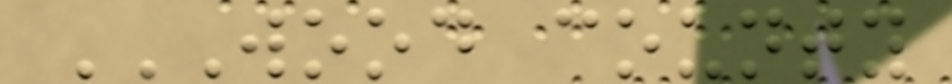WOOD COUNTY
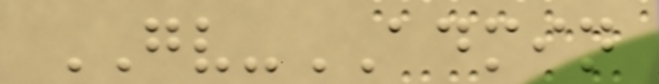GV-ADMIN
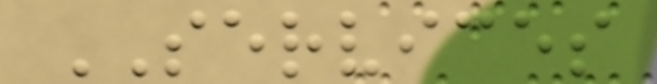SERVICES
